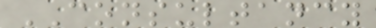CONSULTANCY
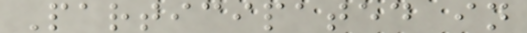Participated in
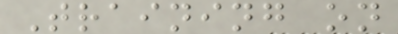Training on
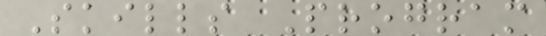Skills Program
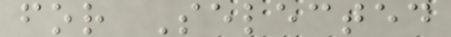for Selected
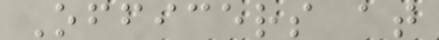Officers at
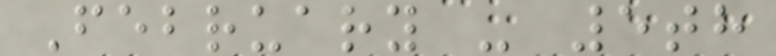February - 5th
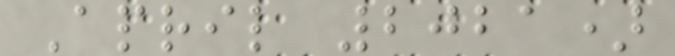April 2021)
